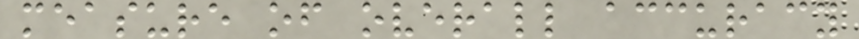measure of overall accuracy
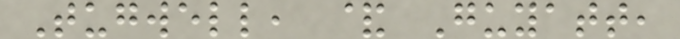Tugwell, & Guyatt,
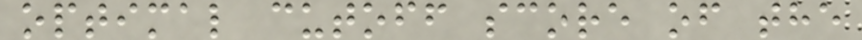optimal cutoff score of the
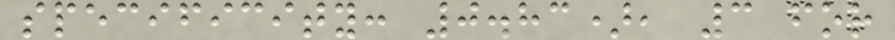specificity: 0.83), 3 for
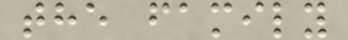the family
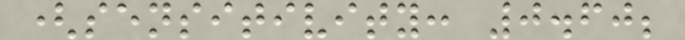(sensitivity: 0.60;
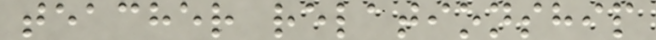teacher relationship
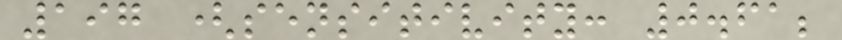197 (sensitivity: 0.61;
